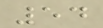54
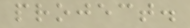project.
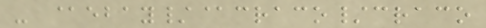- @ebay/@craco/craco
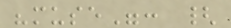"muse": {
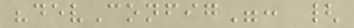"devConfig": {
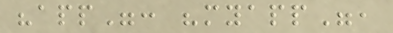"app": "myapp",
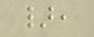},
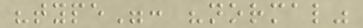"type": "normal"
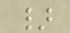}
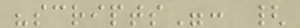"scripts": {
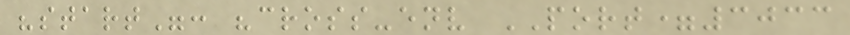"start": "cross-env PORT=3033
